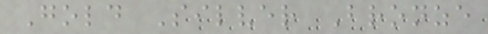Gold Silver Bronze
